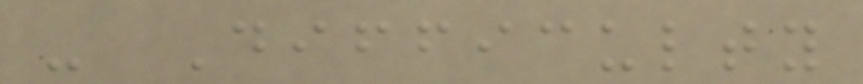- Difficulty
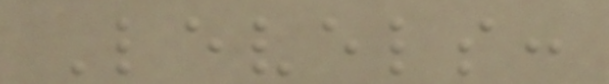Levels:
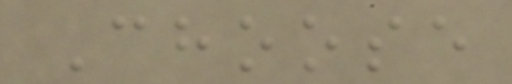Choose
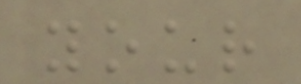your
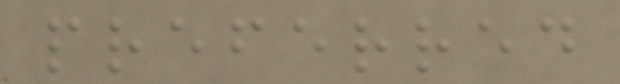preferred
